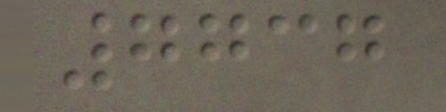7737
